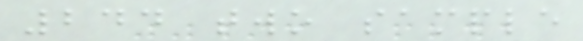244 two sample
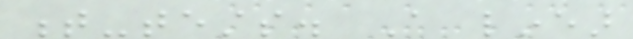t-tests. A linear
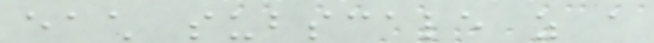each subscale as a
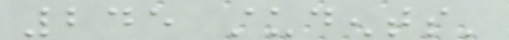245 students'
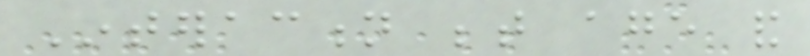Interaction between age and
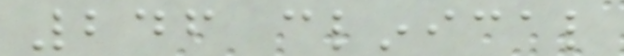246 clinical
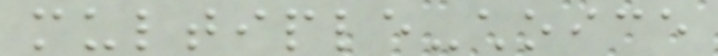multiple-choice
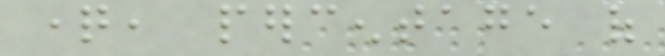question, percentage of
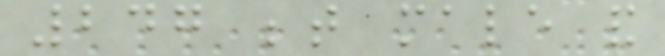247 between male and
